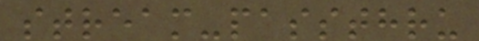stream-passthru
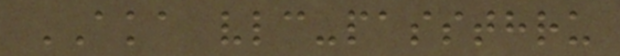AKA vlc-passthru
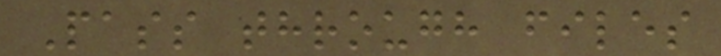Pass through files
